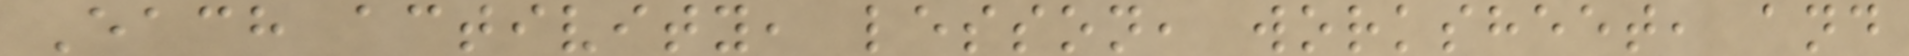Each activity, lesson, worksheet, and
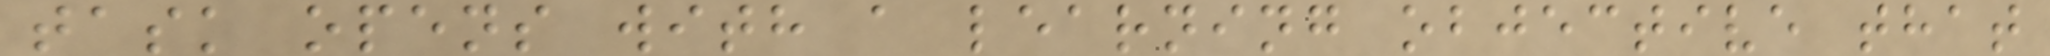task opens with a learning objective that
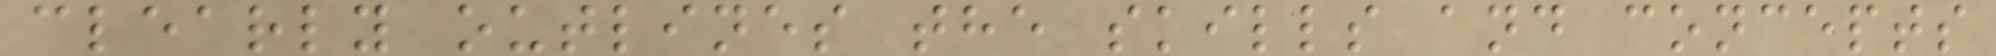clearly outlines the skills and concepts
